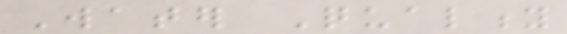Water Quality
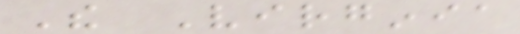The Virginia
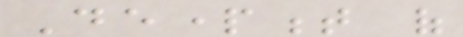Department of
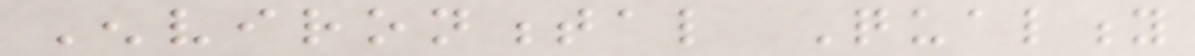Environmental Quality
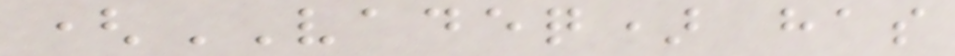(VADEQ) has
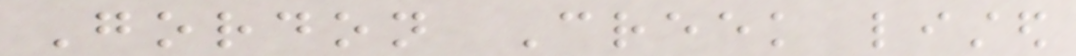Gordon Creek listed
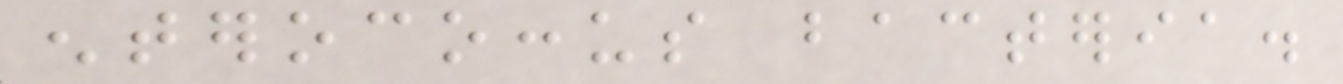enterococcus bacteria.
